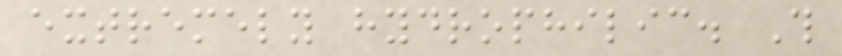extremely hydrophilic. This
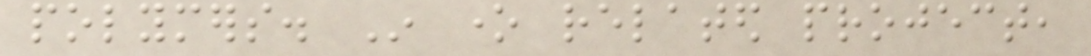polymers. In one related project,
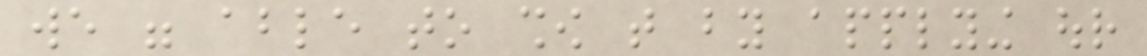we were able to show that by applying our
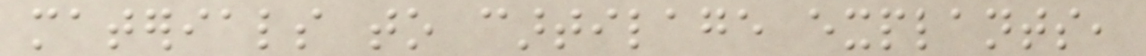materials to cartilage explants,
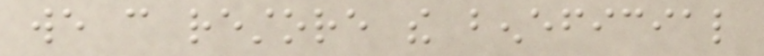we can restore the beneficial
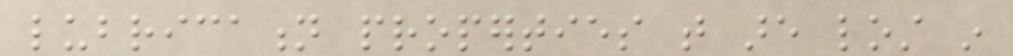lubrication properties that are lost in
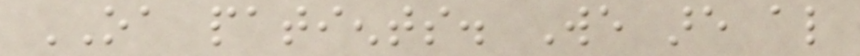OA patients. We are also
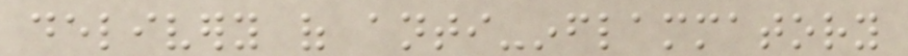delivery of anti-inflammatory
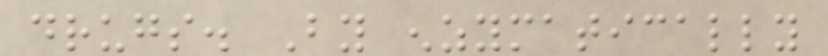drugs. By enzymatically
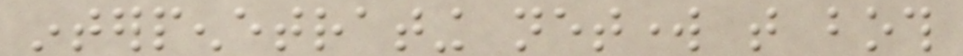interpenetrating network that both
